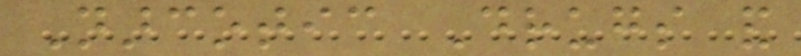Narcotic Drugs and
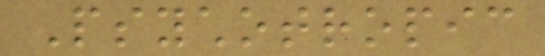Psychotropic
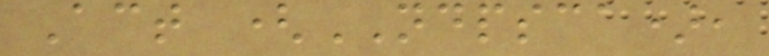Act (NDPSCA),
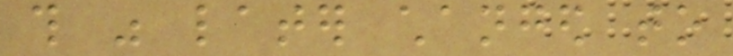this was later changed to
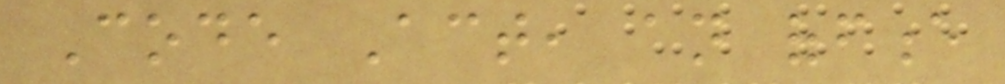Code Act, an offence
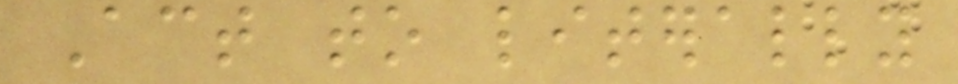Act to literally
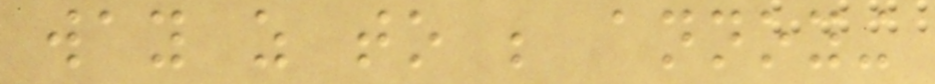way as to be annoying
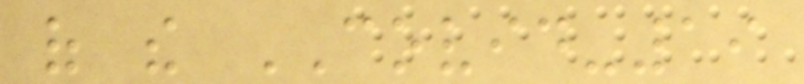of the COVID-19
